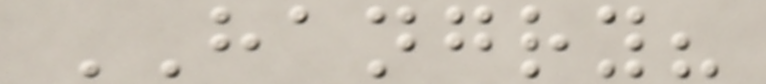HANGRY?
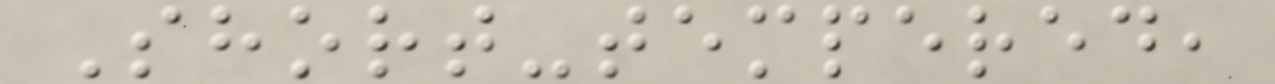Short-tempered,
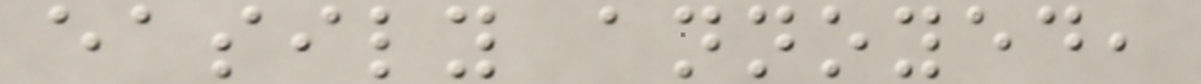easily annoyed,
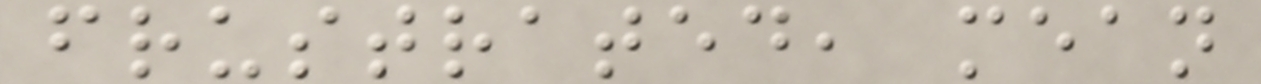frustrated, mean
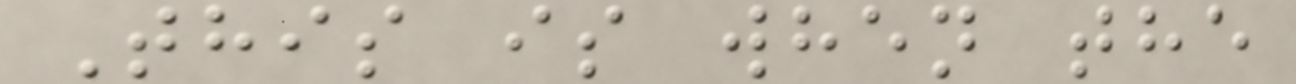This is when the
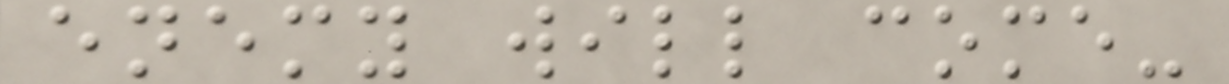enemy will come-
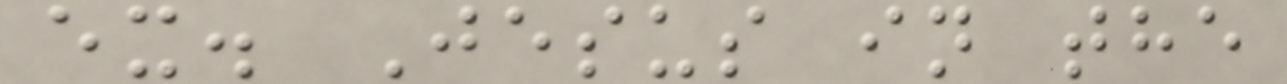ex. Jesus in the
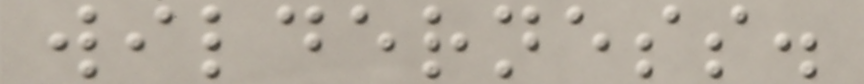wilderness.
